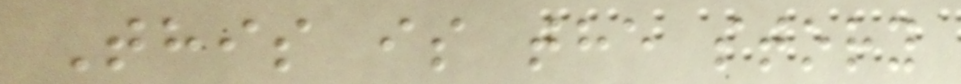This is the story
